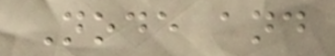Node and
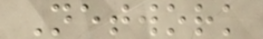Network
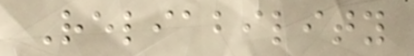Reliability
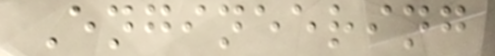Engineering
